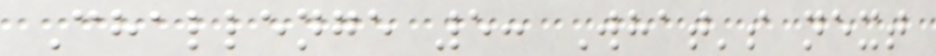Challenge 5: What's next
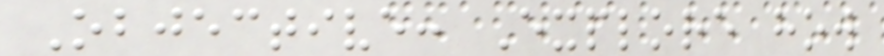Objective: Explore how
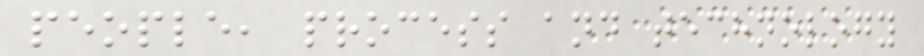people, process and technology
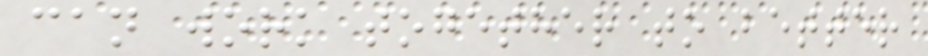can work together to better
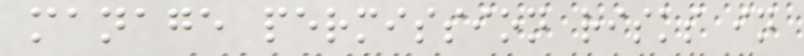manage permission risks in
